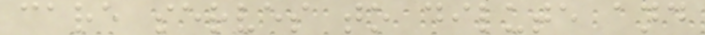care serves to dilute and
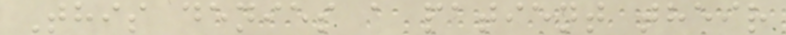This denies a patient their
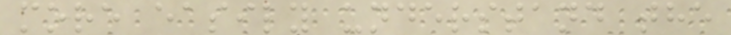more easily understand the
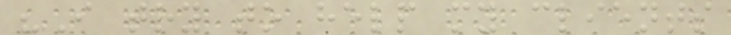"I try to help my clients
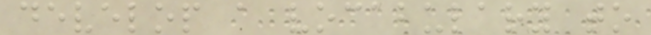develop a vocabulary to
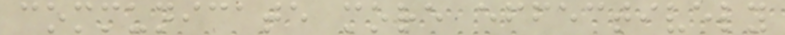communicate more effectively
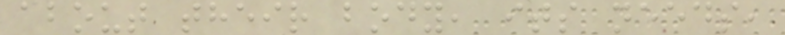about their body, its needs,
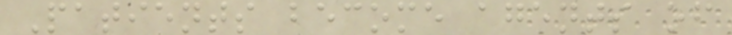Patients become agents of
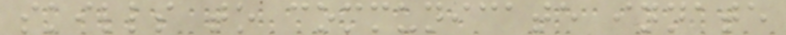skills to communicate innate
